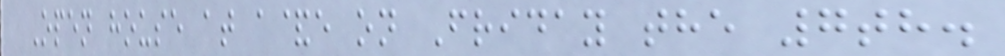Open house at a&e on Friday the 7th.
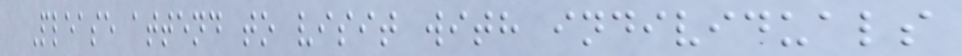Please attend to visit with individuals
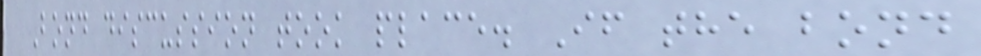Bond discussion took place. If the bond
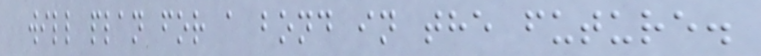will plan for a bond in the future.
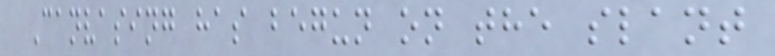Canvasing has begun on the slant
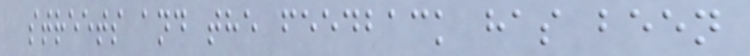streets and the feedback has been
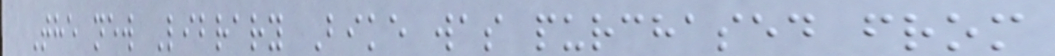The new Library Bike was purchased from
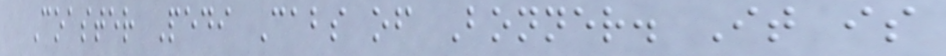Coaster Pedi Cabs of Bonner. It is
